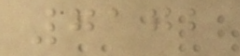7172
